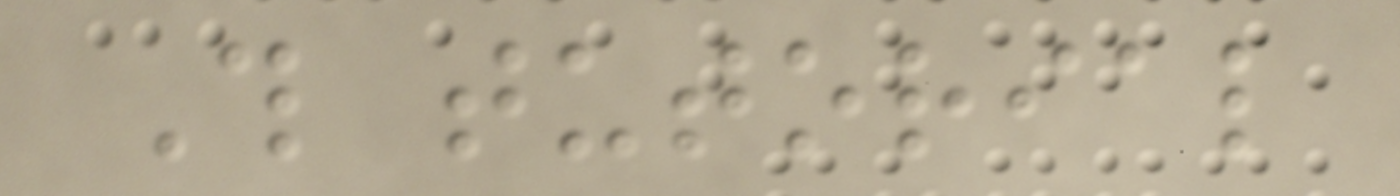This tutorial
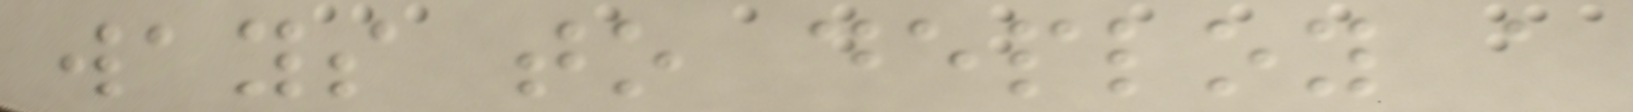ways to deploy a
